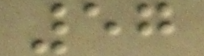57
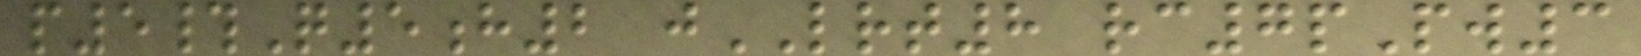p5#Q5h2 jLRT8 rc7pPw3
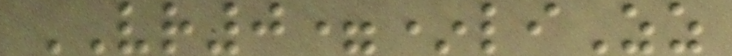VR0=*liZz
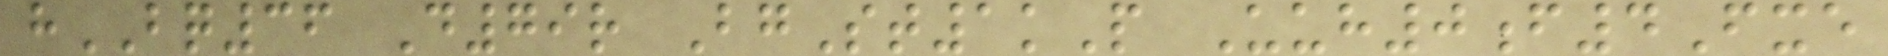hBQ36 D79r BgSt1kP Uuh0f4Fxe
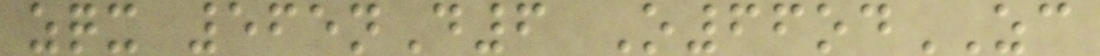zqx 565nD6 O66odZC
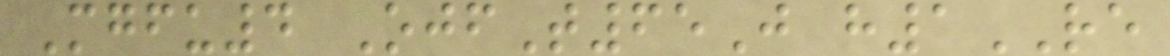Mgfu4 OjfT65J h1RE
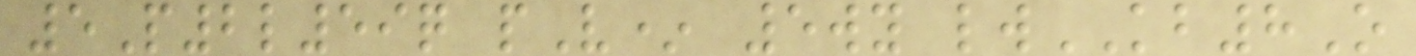5P2l59q pV* 5wy lwKB8O
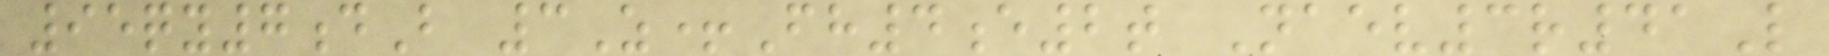95qy7dB 3Z+Fh4e2t Naev3r41L
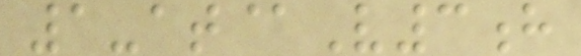1-at@V3h
